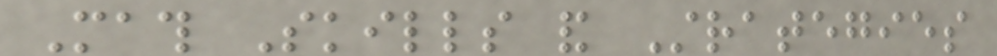Math Skills and Strategies
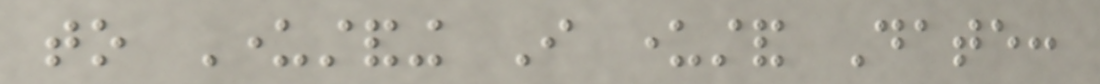to Understanding I understand Date:
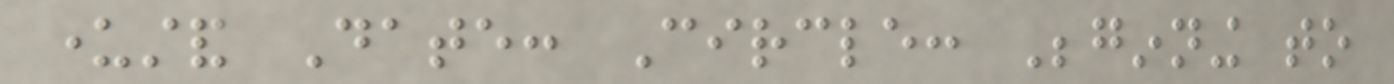understand Date: Circle: Beginning to
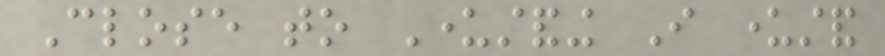Close to Understanding I understand
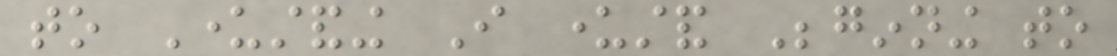to Understanding I understand Beginning to
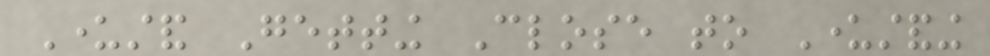Understand Getting Close to Understanding
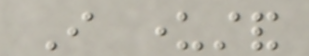I understand
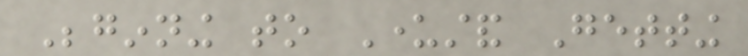Beginning to Understand Getting
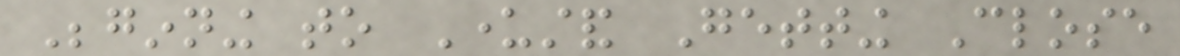Beginning to Understand Getting Close
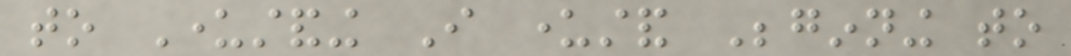to Understanding I understand Beginning to
